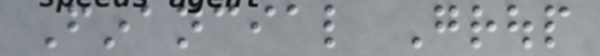Financial Group
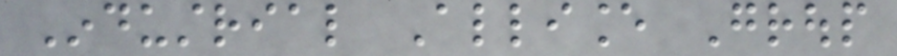Industrial Alliance Group
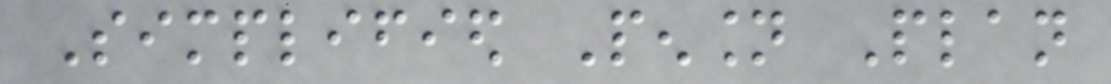Simplified Pension Plan
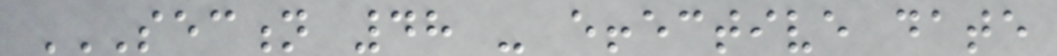SECTION 48 - EFFECTIVE DATE
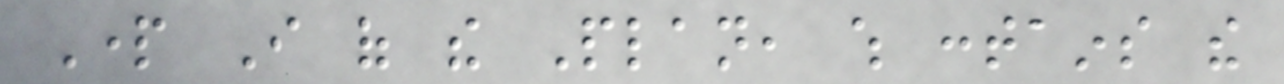Part I of the Plan, which contains the
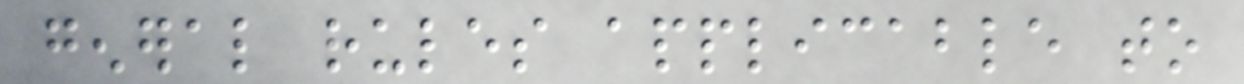general rules applicable to
